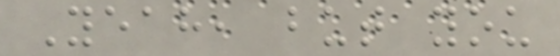Yeah, but you
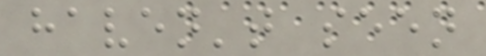haven't seen
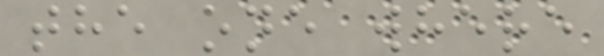the one where
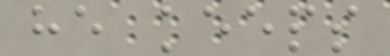he keeps
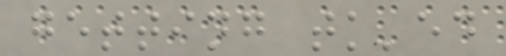getting tk'ed
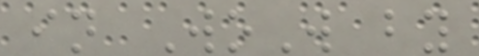in WoW by
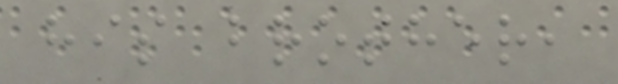his brother,
